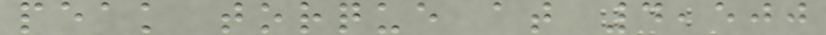peak torque at 4,500
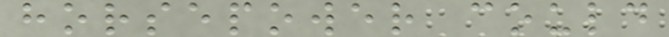horsepower could
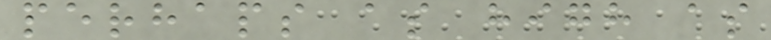perhaps as high as
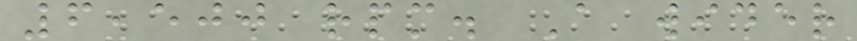6,500 rpm. A wider
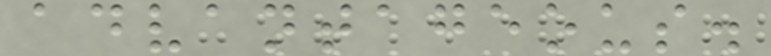advantageous.
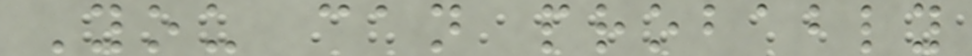You can probably
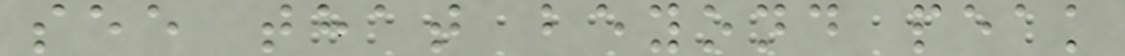see that beyond peak
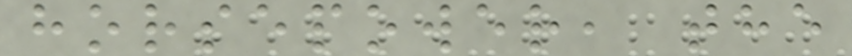horsepower, the
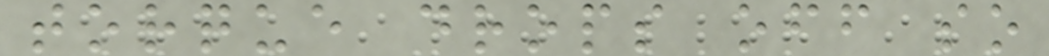torque drops off so
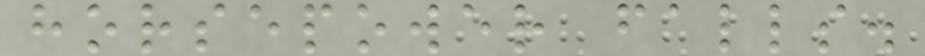horsepower falls.
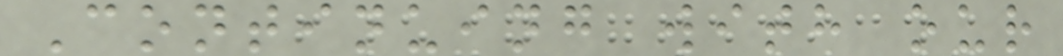Continuing with our
